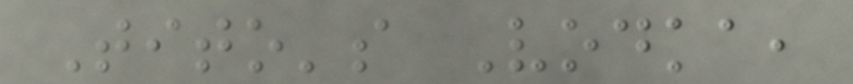Tito's Vodka,
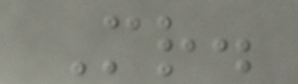Mr.
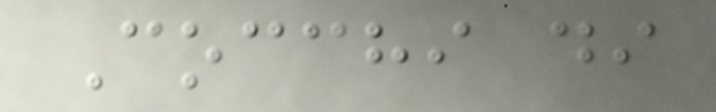Cocchi di
